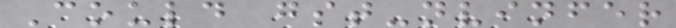Could gst-nvinfer
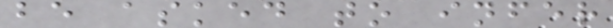be asked to infer
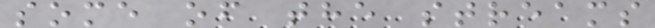some of the streams
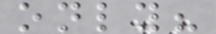only?
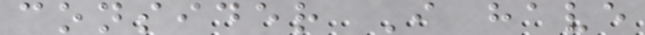consider I have
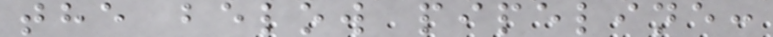the below pipeline:
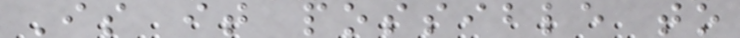Is it possible to
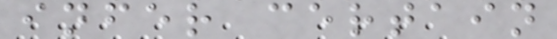infer certain
